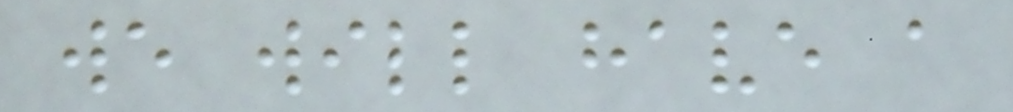we will have a
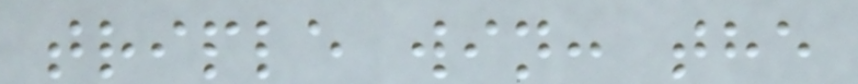triple win: the
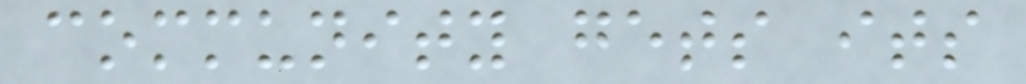community gets its
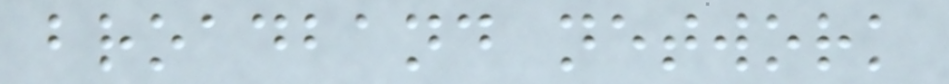broadband network
